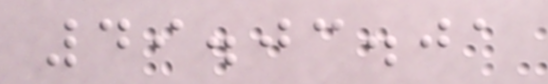49.03.01
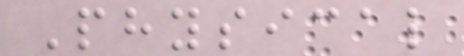Physical
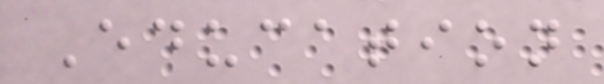Education
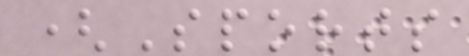(Sports
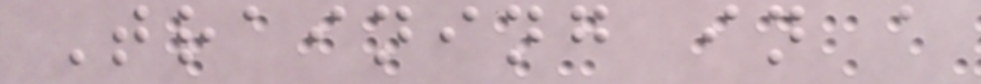Training in a
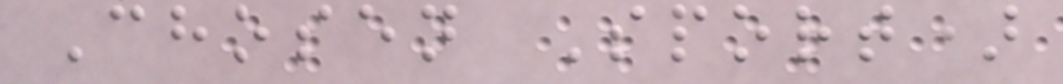Chosen Sport)
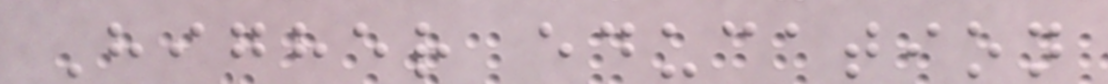Higher education
